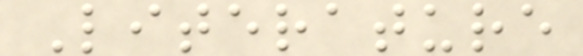Literature
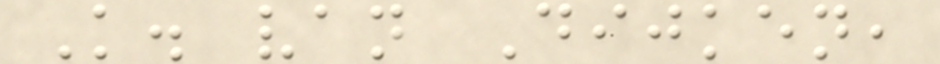K. van Dijken,
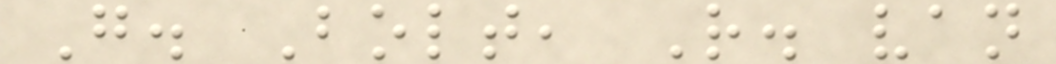G. Bolt, R. van
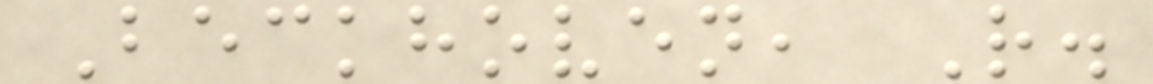Beckhoven, R.
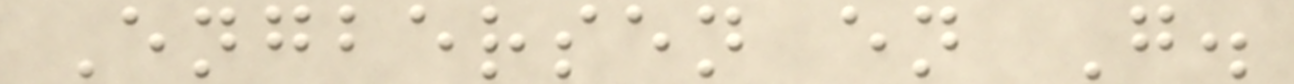Engbersen en G.
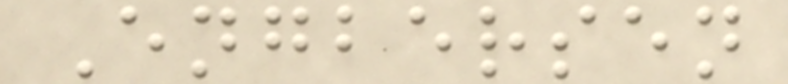Engbersen
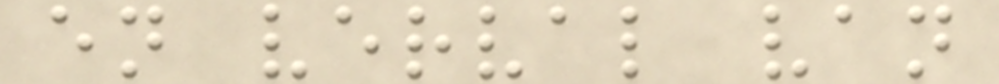en verval van
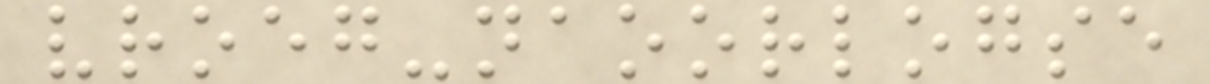vroeg-naoorlogse
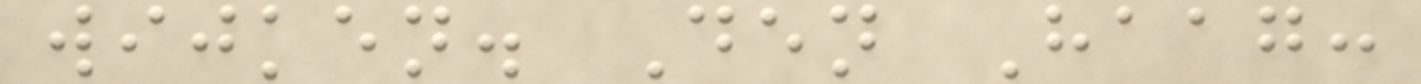wijken. Den Haag:
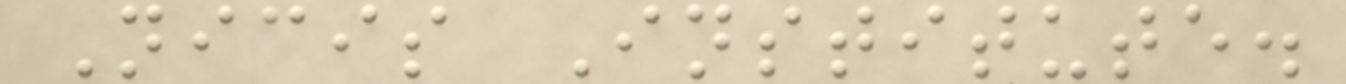Nicis Institute.
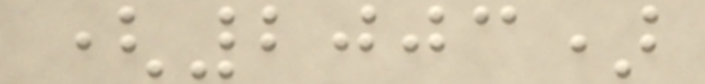(2003)
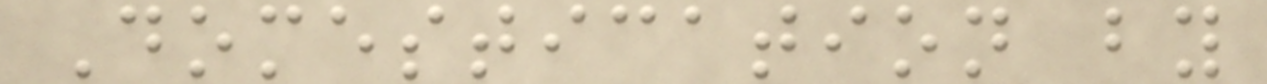Domestication by
